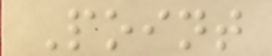Point
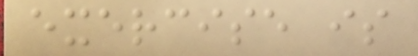exercise is
